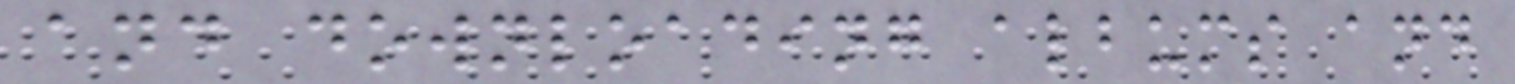and downloading albums and
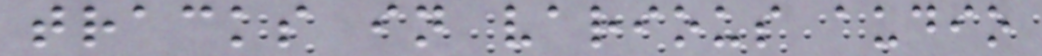tracks in various audio
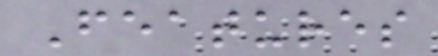Features
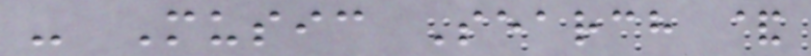- Music Search &
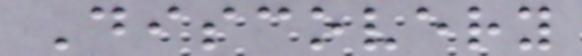Discovery
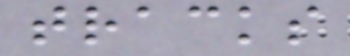tracks
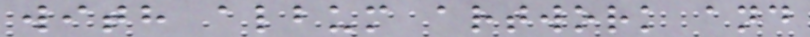with album artwork and
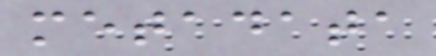metadata
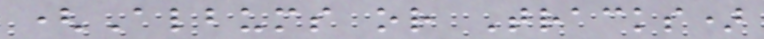(Albums or Tracks)
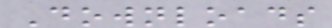Downloads
